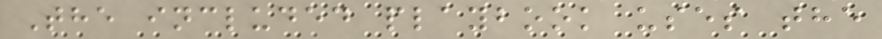The included playbook uses the
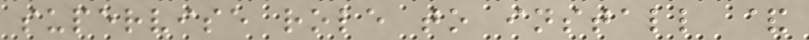supervise role to install &
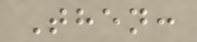Then:
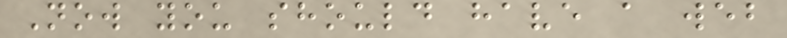Now you should have a web
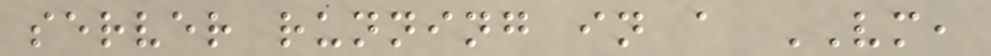server running in a VM,
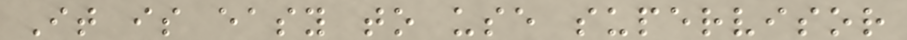It is easy to use supervisor
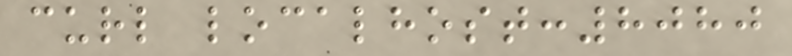curl localhost:8080
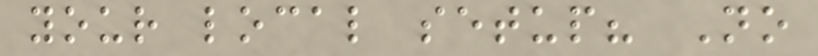your local setup? No
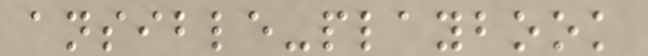ansible-playbook
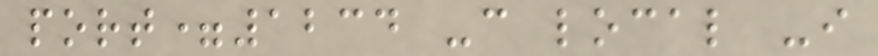port=1234 -c local -i
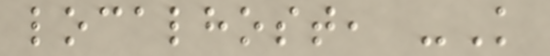localhost, -K
